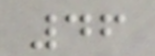46
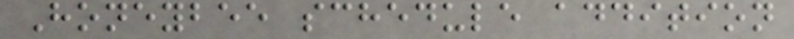Honeybee schedule addition
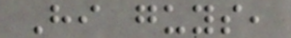Hi guys,
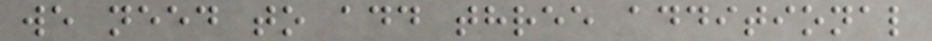we need to add three additional
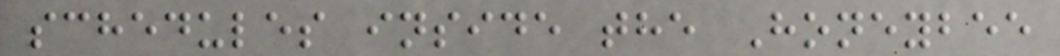schedules inside the Honeybee
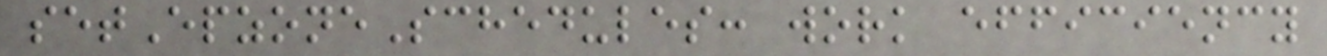setEpzoneSchedules: work efficiency
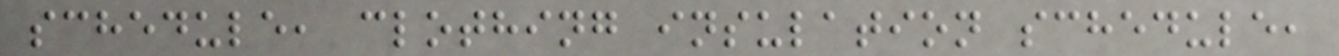schedule, clothing insulation schedule,
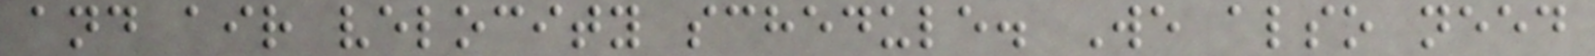and air velocity schedule. We also need
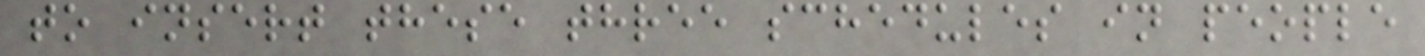to insert these three schedules in people
